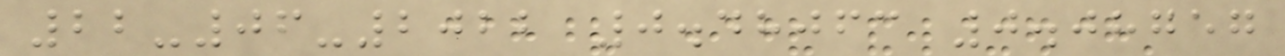22-06-2022 0.48063 0.08757
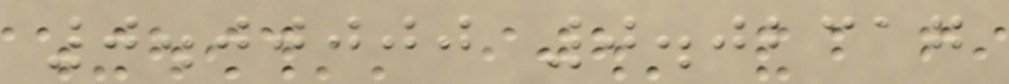0.00000 0.02317
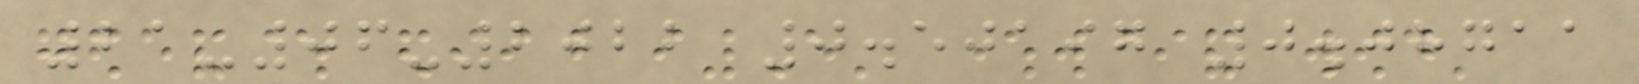21-06-2022 0.50197 0.08711
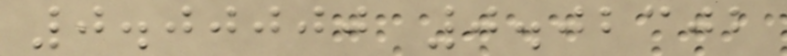0.00000 0.02302
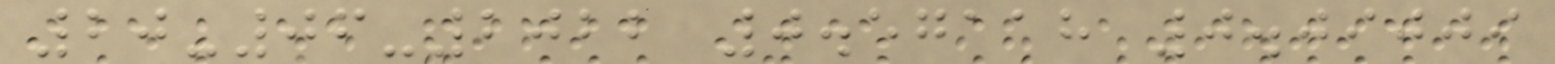20-06-2022 0.57118 0.09009
